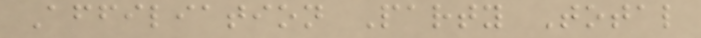Affiliation Party Total
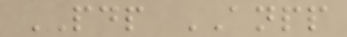PDP ANPP
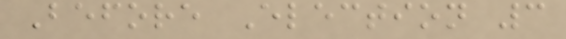Before Election 3
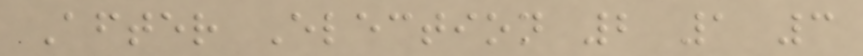After Election 2 1 3
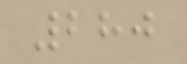280
